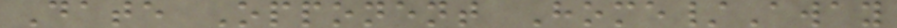Date Opponent Home/Away
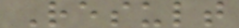Result
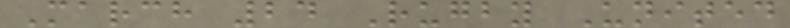March 24 Rugby United
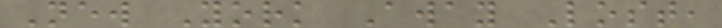New York Away Lost,
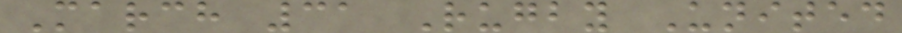March 31 Rugby United
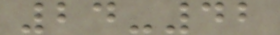24-42
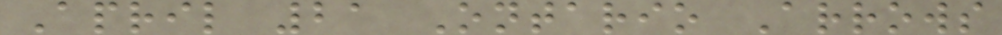April 21 Ontario Arrows
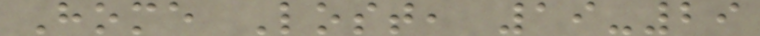Home Lost, 19-29
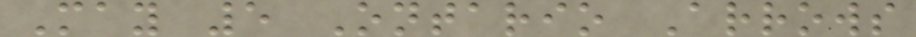May 5 Ontario Arrows
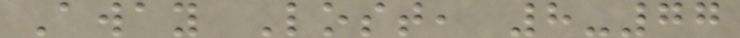Away Lost, 8-77
